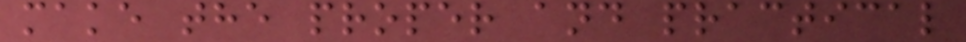make the proper and practical
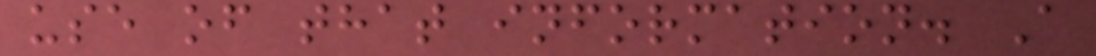use of that information. A
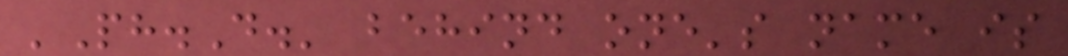'Ph.D.' behind one's name is
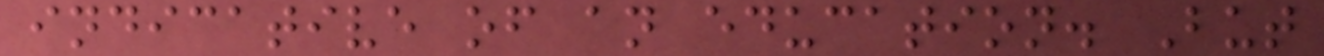indicative of an education. But
